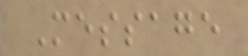Message
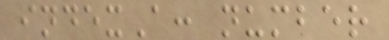indexA: number
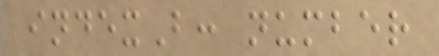indexB: number
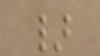}
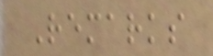Remarks
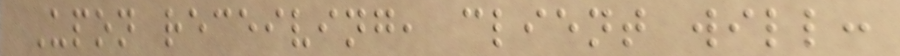Upon receiving, client will:
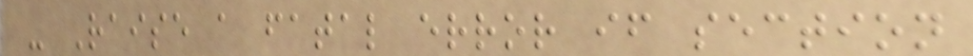- Raise a fatal error if section
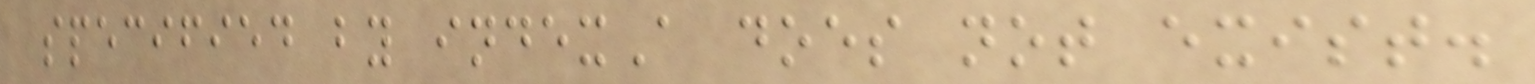specified by indexA does not exist.
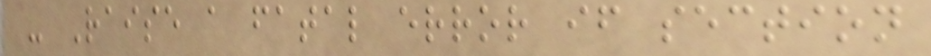- Raise a fatal error if section
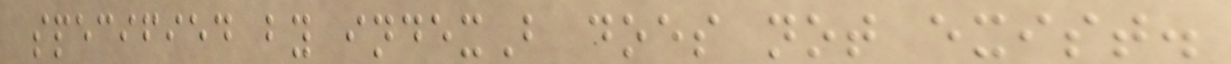specified by indexB does not exist.
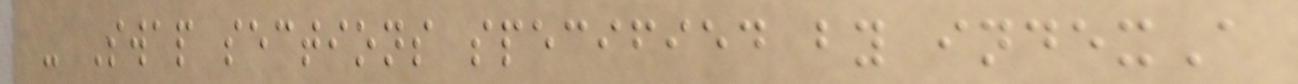- Swap sections specified by indexA
